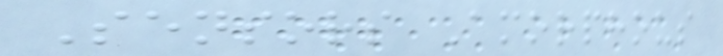Sensors Amorphous
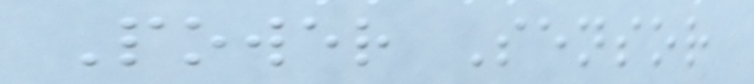Power Sensor
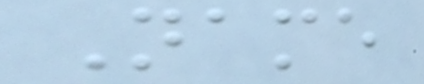Name
